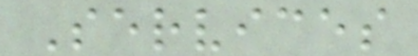Services
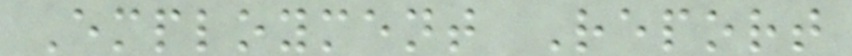Employment Report
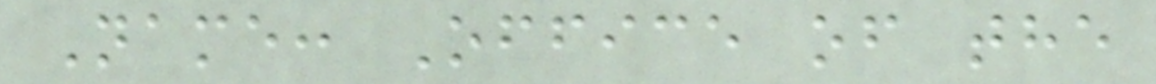Name: Office of the
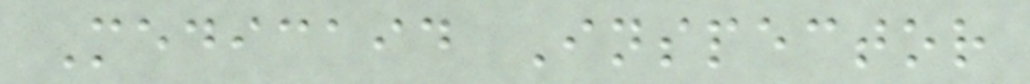Medicaid Inspector
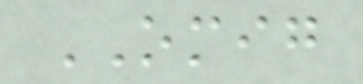OMIG
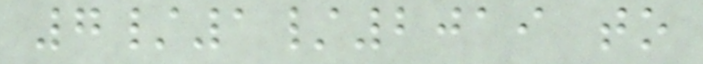7/1/2019 to
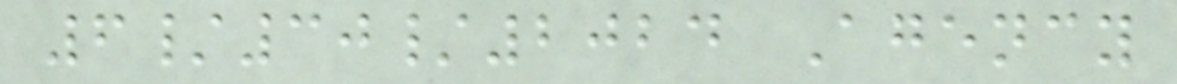6/30/2024 Agency
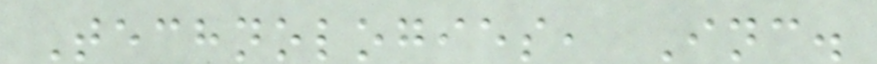Technologies, Inc.
